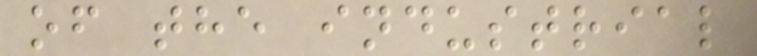of the industrial
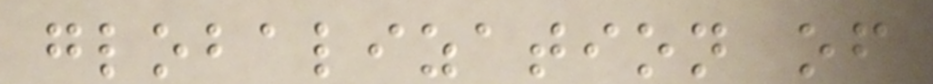globalization of
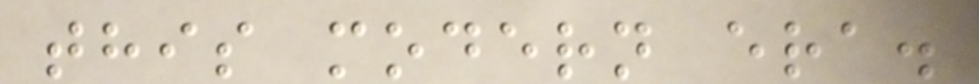this modern era.
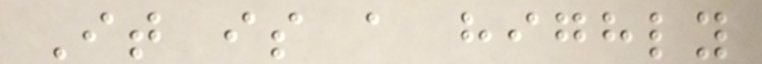It is a highly
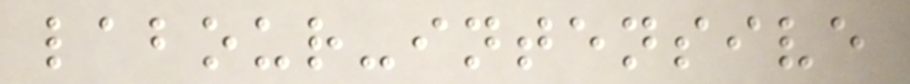labour-intensive
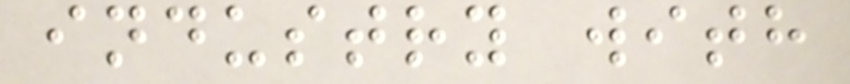industry with
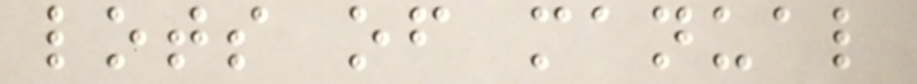lots of manual
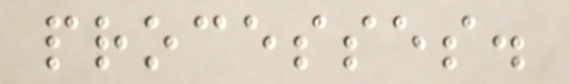processes.
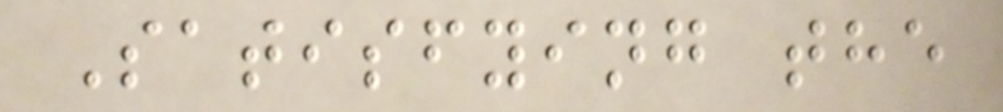Satisfying the
